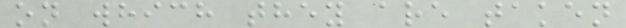on which they are taken
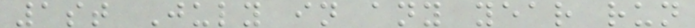1st July in any year run
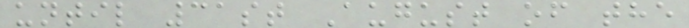until 31st August of the
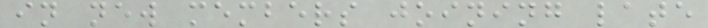in new members joining late
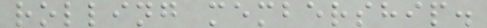rolling membership.
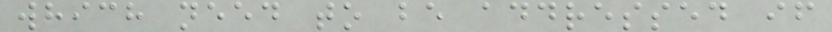which need to be addressed if
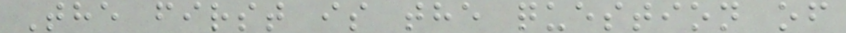The first is the question of
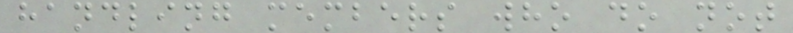handling members who do not
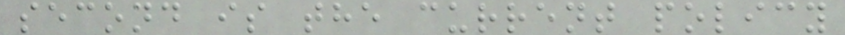second is the current policy
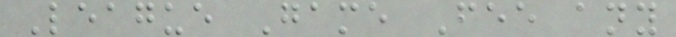League Game Fee any
